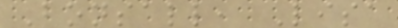Bonsall, Lisa
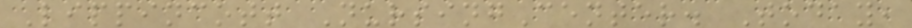Lippincott NursingCenter. Today,
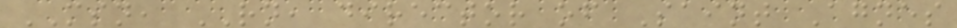MSN, RN, director of Saint Agnes
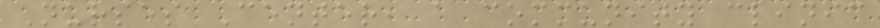Nurses Center, a community clinic
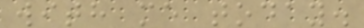with me today.
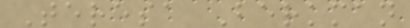Teresa Berkman
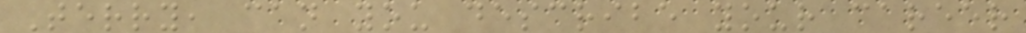Terry, can you describe your career
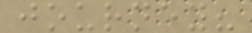journey?
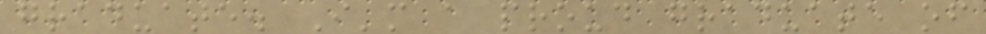graduate. I'm a proud graduate of
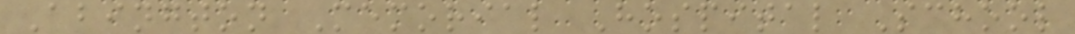Abington Memorial Hospital School
